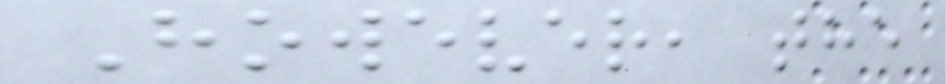However, the
